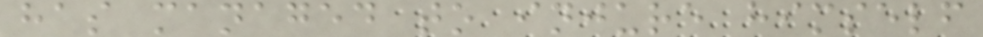has managed to injure himself
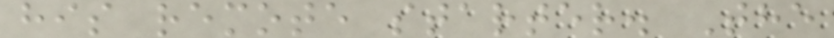his remote starter. The
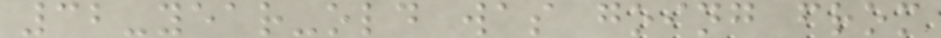32-year-old was going from
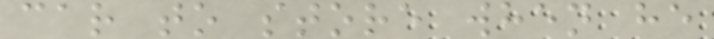car to store when he
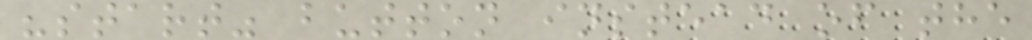"start" button instead of the
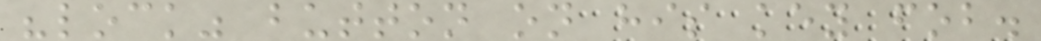"lock" button on his key fob.
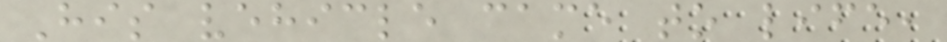His vehicle came to life,
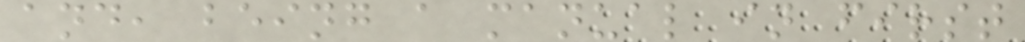and, being a manual in first
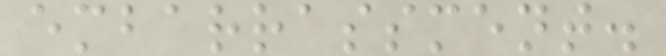embarrassment.
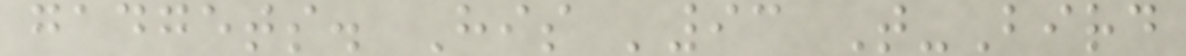gadgets. His '93 T-Bird
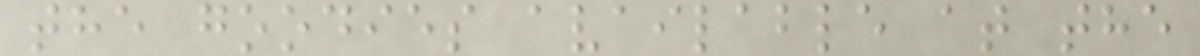the goodies available at the
